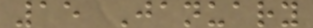15 January
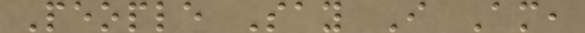People Say I Am,
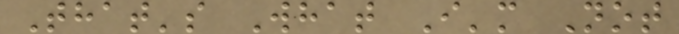That's What I'm Not
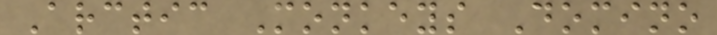Arctic Monkeys Domino
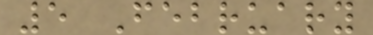5 February
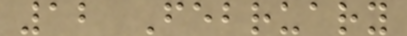12 February
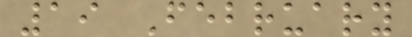19 February
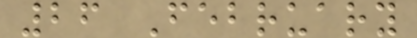26 February
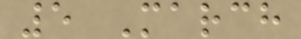5 March
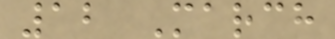12 March
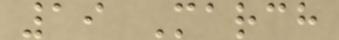19 March
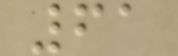61
